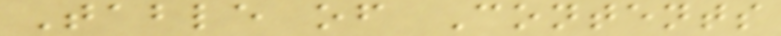Table of Contents
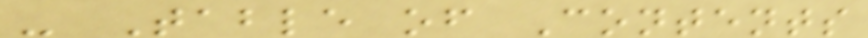- Table of Contents
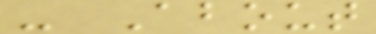- About
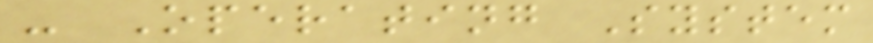- Operating System
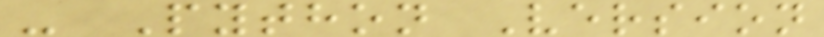- Python Version
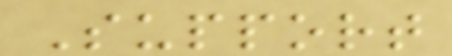Support
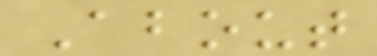About
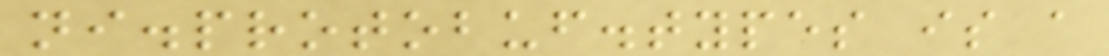ni.protobuf.types is a
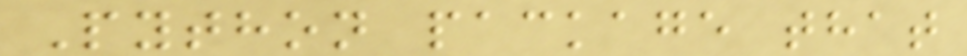Python package that
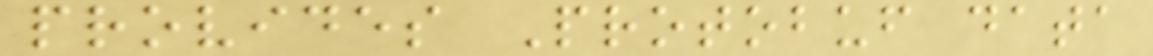provides Protobuf data
